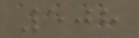508
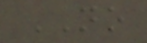NO
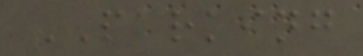PARKING
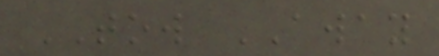TOW AWAY
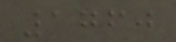1760
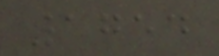1754
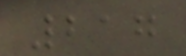217
